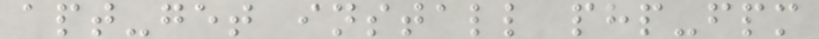apt-get install php-fpm
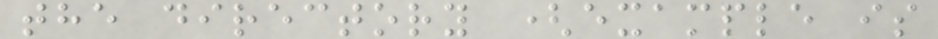the directory (example is
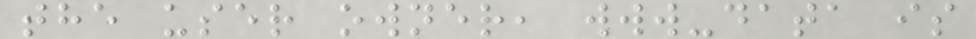the user owner, www-data is
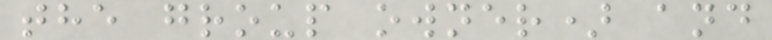the group owner) and
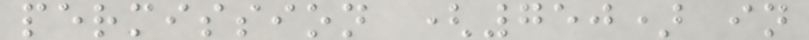permission (750) in
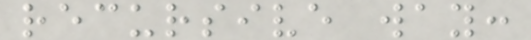recursive way:
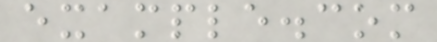example.com
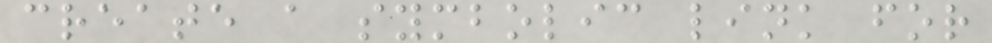create a symbolic link for
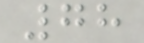78
